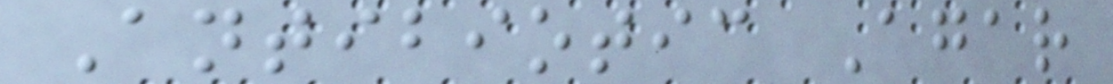Antibiotic Agar
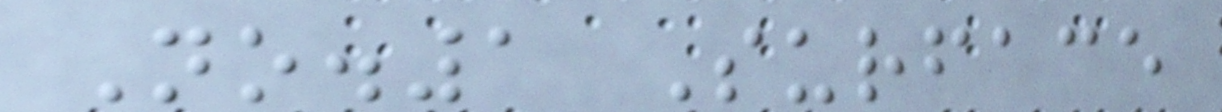No.1 Surface
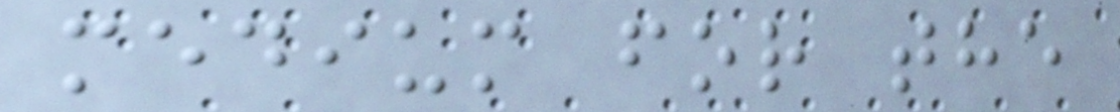medium for the
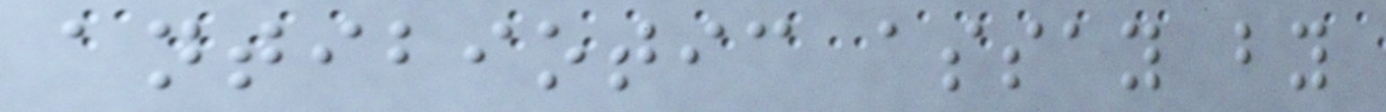antibiotic assay by
